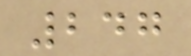247
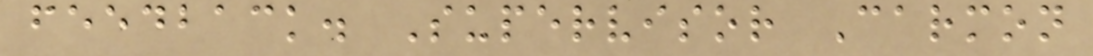feedback. Supervisor Carmon
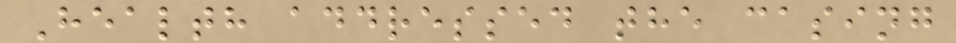Health addressed the casing
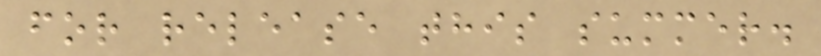for release this summer.
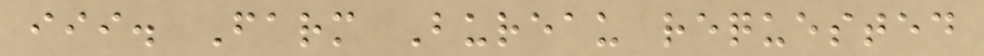iii. Farm Bureau requested
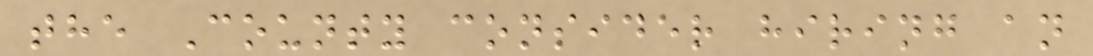the County consider hiring an
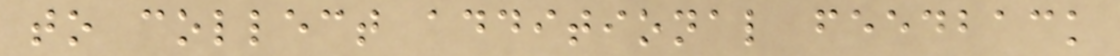to collect additional feedback
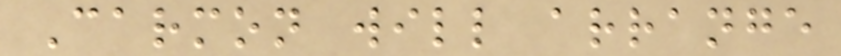Carmon will arrange
